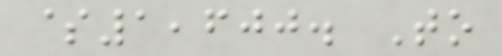$1,600. To
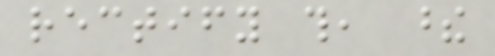rectify this, these
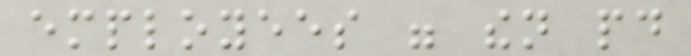employees were then paid
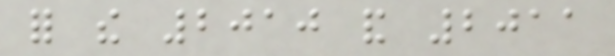for the 2010 and 2011
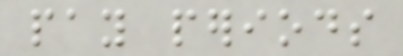pay periods
